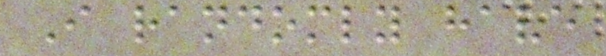I randomly have
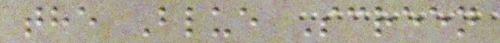the Blue Screen
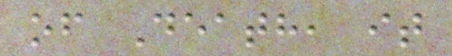of Death, it
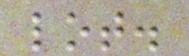lot.
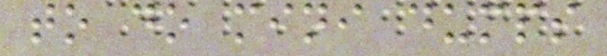to do mini dumps
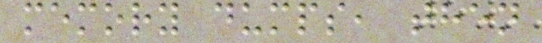memory dumps, then
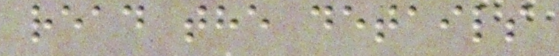read the details
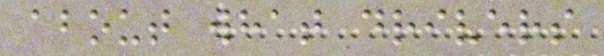about what drivers
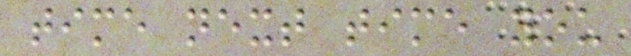time next time you
